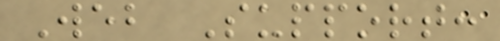Web Support:
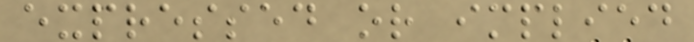expressed or implied
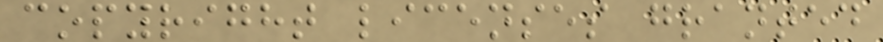copyright licenses granted
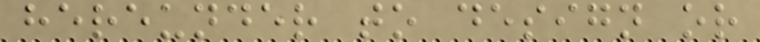hereunder to design or
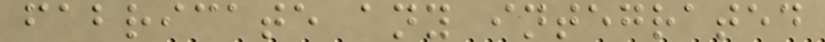fabricate any integrated
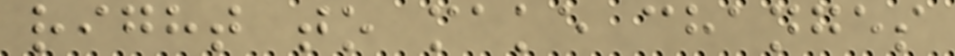right to make changes
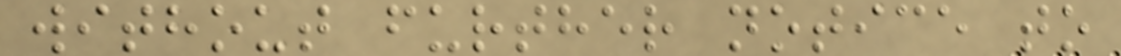without further notice to
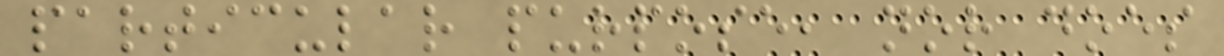particular purpose, nor does
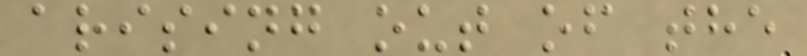arising out of the
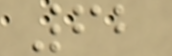62
